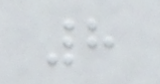8
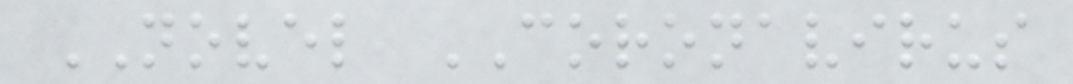NOVEL CORONAVIRUS
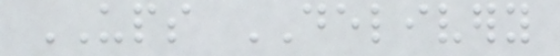UPS DELIVERY
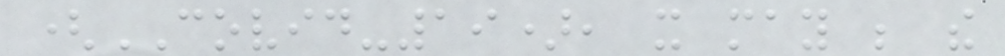(COVID-19), it may be the
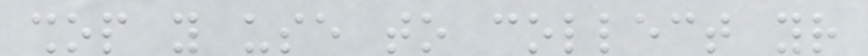shop you use to collect your
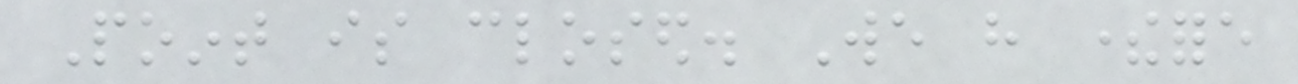Point is closed. We have therefore
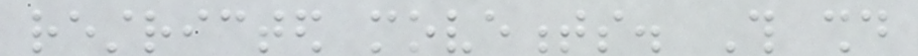restricted movements. This should
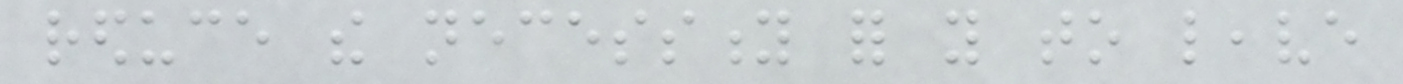reduce the necessity for you to leave
